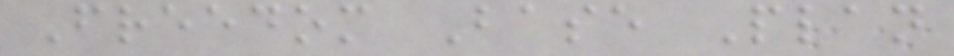Freedom Base Plan
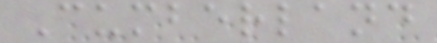Cumberland
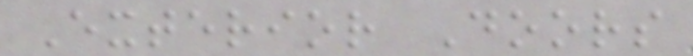Exterior Doors
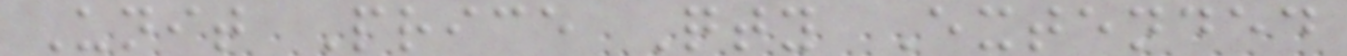Unit Price Qty Extended
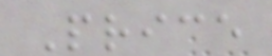Price
